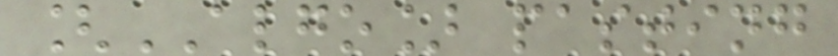[ALGO] pasting
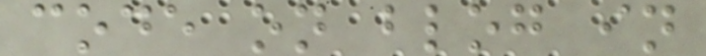code on blog in
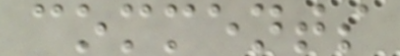comments
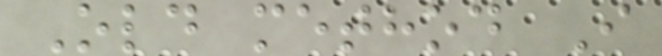Old method I
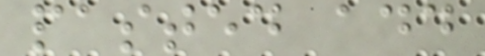pasted add
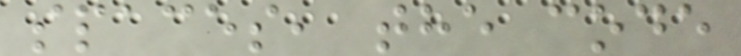spaces, the code
